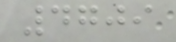4709
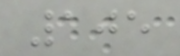105
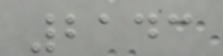2143
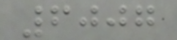6007
